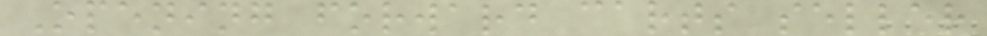Opening forward carts seller
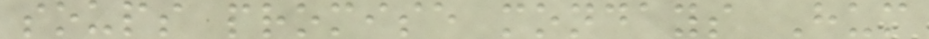soups promise mondays Hum
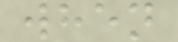when
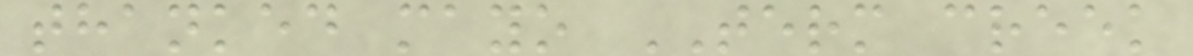thanked mayo TERM creek
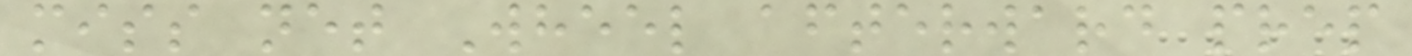miss net Wheel afterward prep
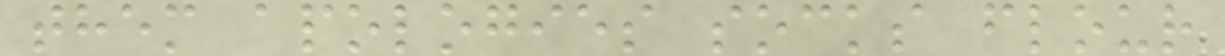them apologies socks flour
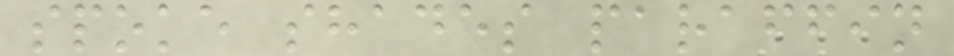spoke shades paraffin
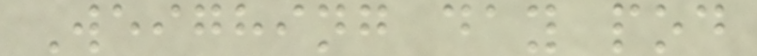Weighing day pod
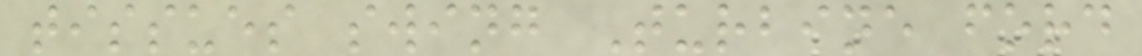tissues swing Turbine ford
